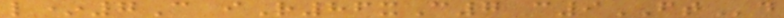l*7C iR86xC7 c9FTd
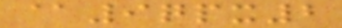@9qpx2
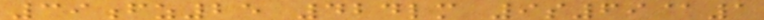39fz25 424lm 9s69@1
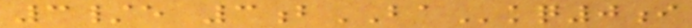3/e 3bBAkq0i
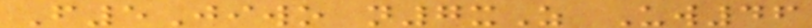F5Jiwo n7xZ Uw46
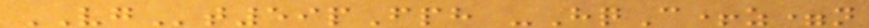VGt59pFph -HqC+z=n
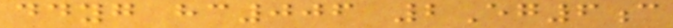ddyg hc006 2Eg6c
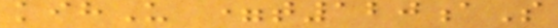kihU =t120aS
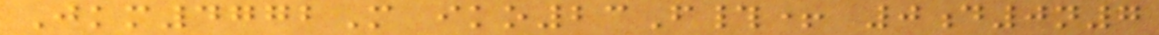Jkm4772M iko23F#+ 0d0n7
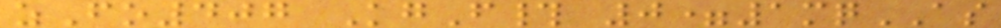zFo407 KgF# 0=1mqAS
